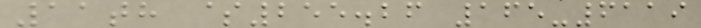11th $255.26 165-6119
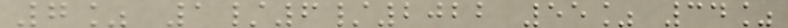7% 1/6/2022 55% 34%
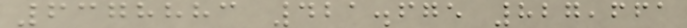6378883 421.675 827,661
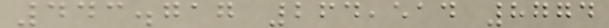443.717 264,514 8774
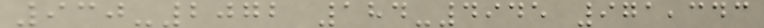930-2072 184-4945 971,343
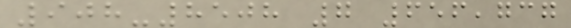908-8508 7 656,737
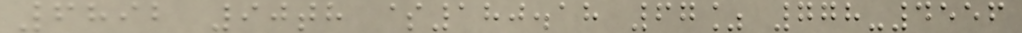6892 90th $180.18 67% 778-4556
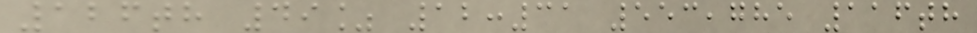126th 49% 12:31 553,785 116th
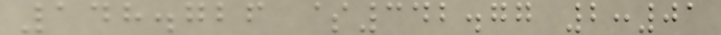148.726 $342.77 2:01
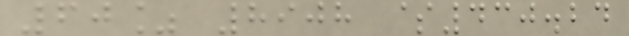60% 8908 $430.24
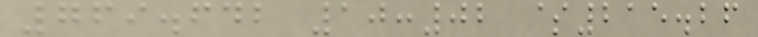769.642 10:02 $215.26
